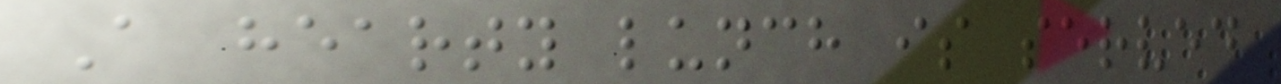A hearty lunch is served
